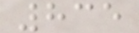835
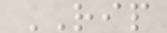RIP
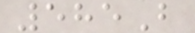585B
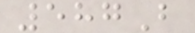587B
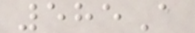585A
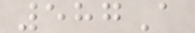587A
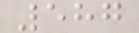587
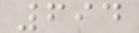694
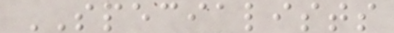SPECIALISTS
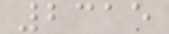2315
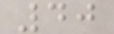40
